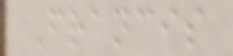Francis
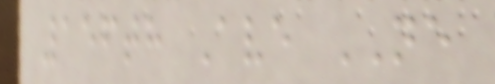156th Ave NE
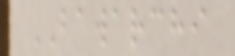BAWARCHI
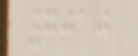7010
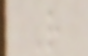R
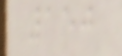150
